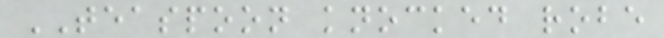TEASPOON knocked robe
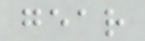gear
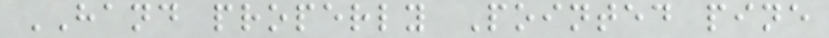HAND properly Pointed pine
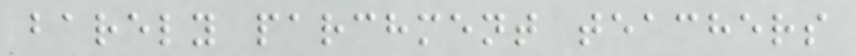barely parchment teachers
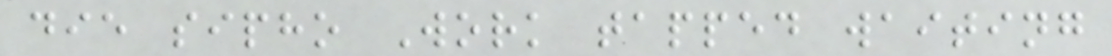die sipho Work tapped waiting
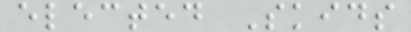elected Skids
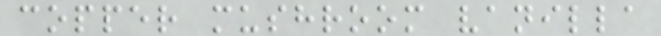copper mushroom vanilla
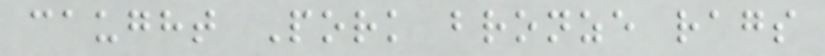caught Pork bronze rags
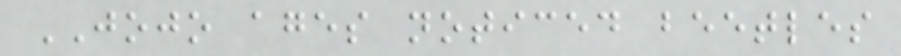JOJO ages noticed beetles
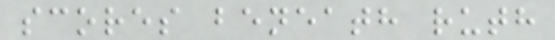scores beneath ruth
